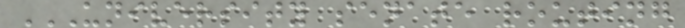UNIVERSITY SENATE ROUTING
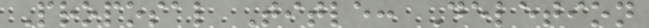Proposal Title: Deletion
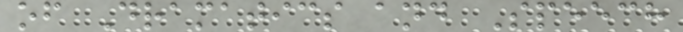of Dramatics and Speech
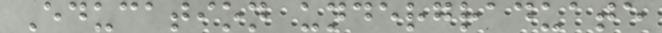Education undergraduate
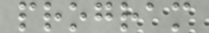program
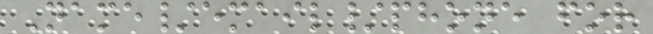Name/email/phone for
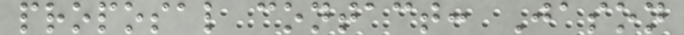proposal contact: Jason
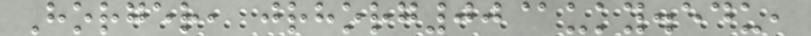Horger, jrhorg00@uky.edu,
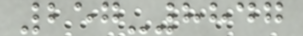257-8847
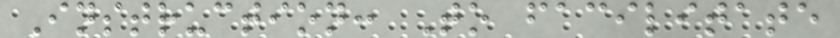Instruction: To facilitate
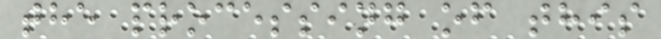the processing of this
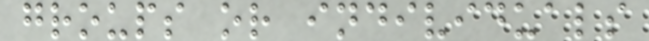groups or individuals
